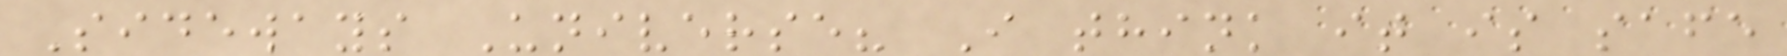Sideways Universe? I think it is safe
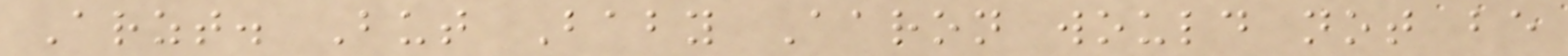Arzt. But Baby Aaron would not be
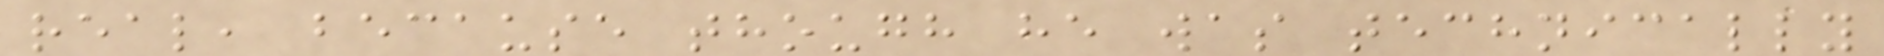real, because though he was technically
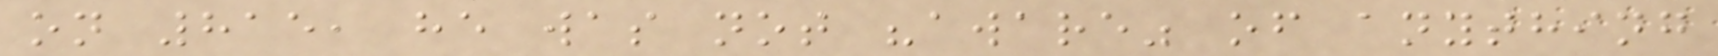on 815, he was not "aware" of anything
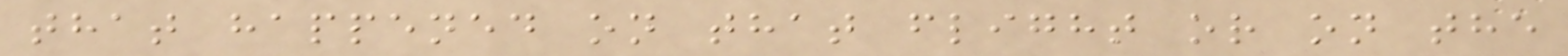that happened on that flight or on the
